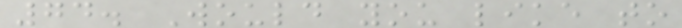74. Would you like to
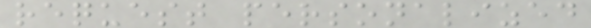request personalized
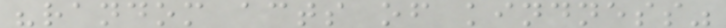"random acts of kindness"
